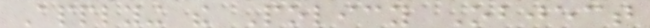Applying the Policy Object
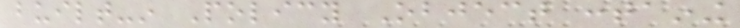built-in Policy Object containing
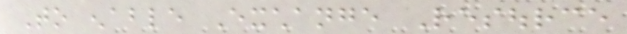To enable Exchange Resource
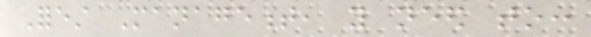Forest Management, you need to:
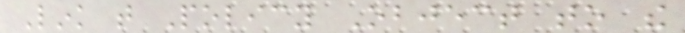Link that Policy Object to the
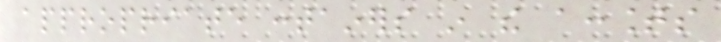appropriate containers in the accounts
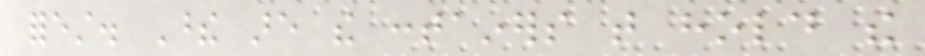forest. These are the containers that hold the
